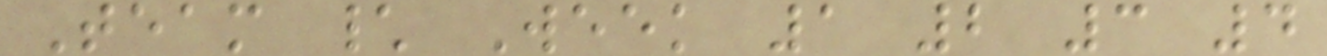Team \ Week 1 2 3 4
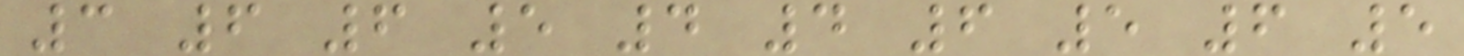3 6 6 5 4 4 6 5 6 5
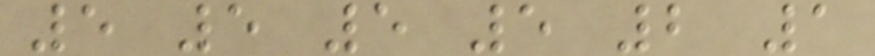5 5 5 5 2 1
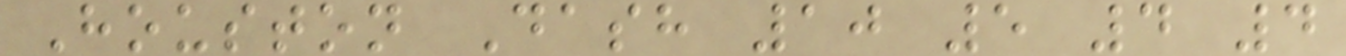Houston Dash 10 5 4 4
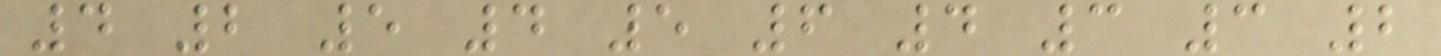4 2 5 4 5 6 4 3 3 2
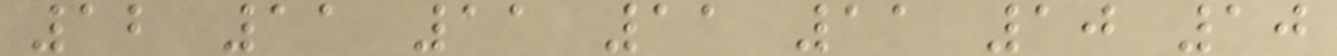12 11 11 11 11 10 10
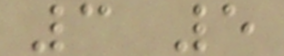3 5
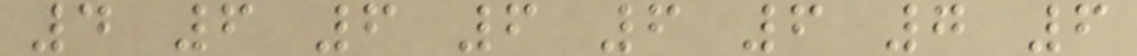4 6 6 6 6 6 7 6
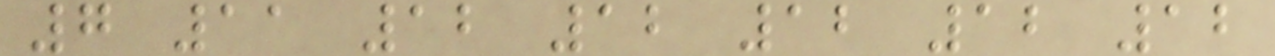7 11 12 12 12 12 12
